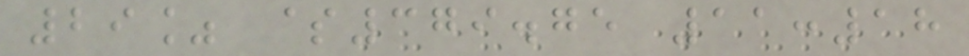29% $379.75 11:18
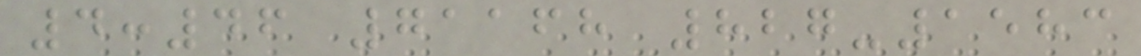4:46 71168 827-1583
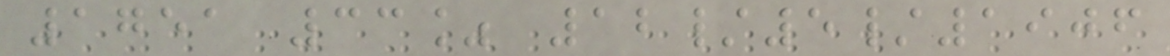1751 33% 12/5/1906
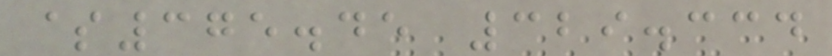$375.45 329.334
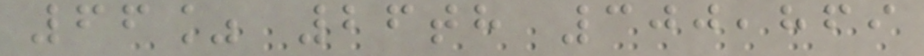66% 26th 300,869
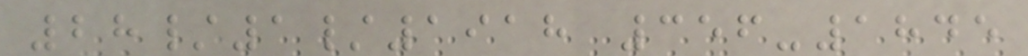28/1/1918 356-1845
